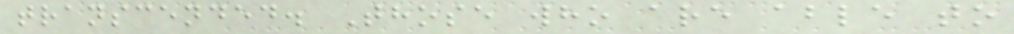transcended. Those who are able to
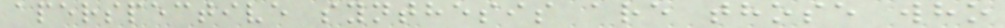aperspective synthesis are those who
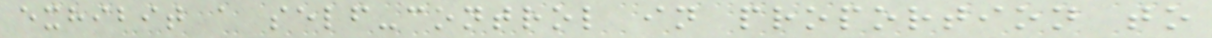exhibit a self-control in proportion to
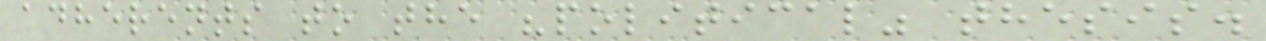adherents to the "political" thesis.
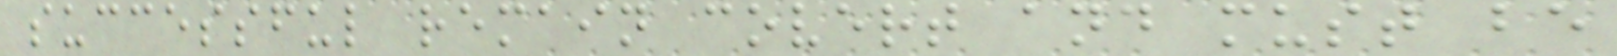successful remain covert and must be
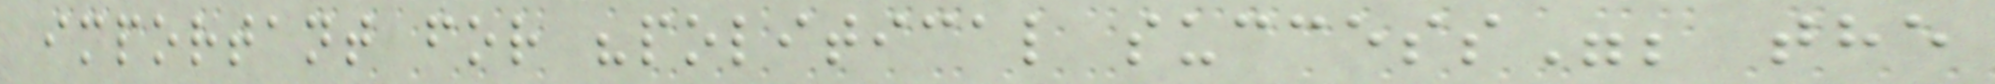important for "political success"; the
